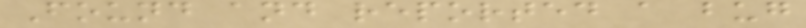Found and reported a bug
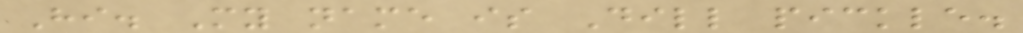Hi. My name is Dill pickle.
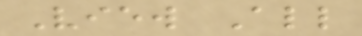View All
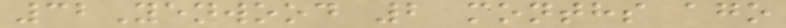32Yenwood 2 months ago
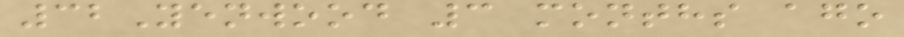32Yenwood 3 months ago
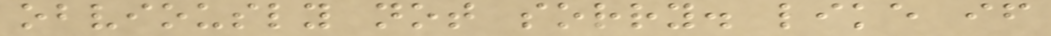obviously not sorry. like if
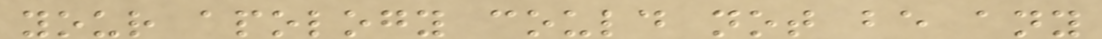your apology could not be any
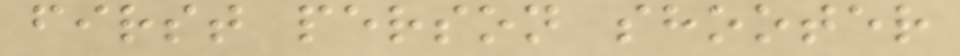first person shooter
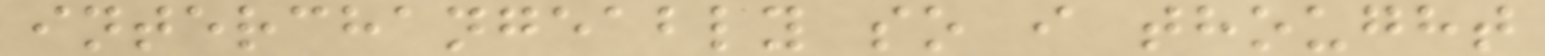interchangeably so i thought
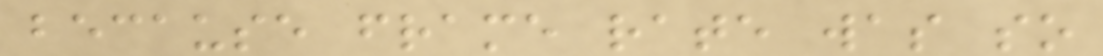because frame rate was so
